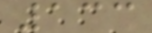133
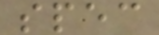spec
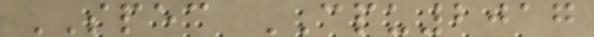SPEC CPU2017
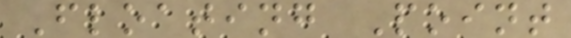Floating Point
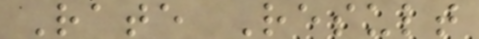Rate Result
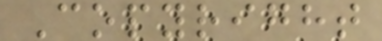Copyright
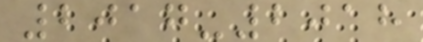2017-2018
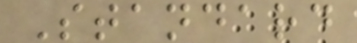Standard
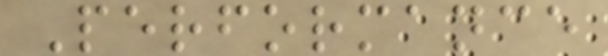Performance
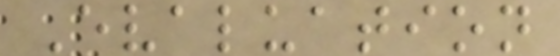Evaluation
